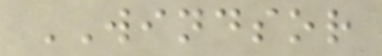WINDSOR
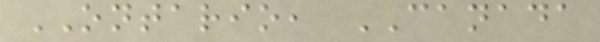ONTARIO, CANADA
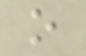o
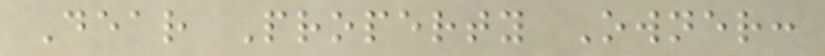Dear Property Owner:
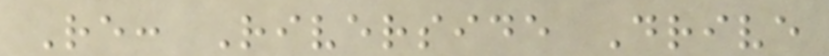Re: Riverside Drive
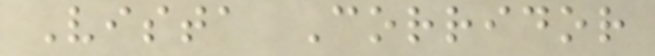Vista Corridor
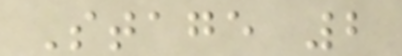Stage 2
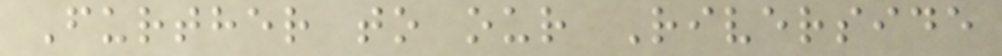Further to our Riverside
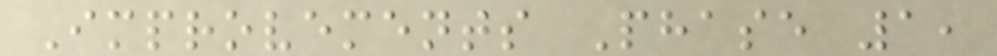Improvements Phase 1,
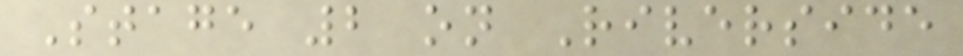Stage 2 on Riverside
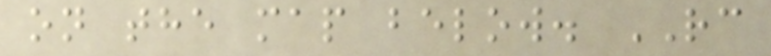on the map below. RC
